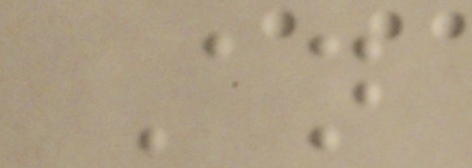An
